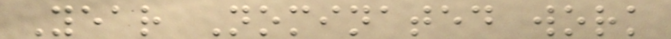Year Nominated work
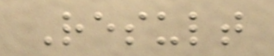Result
